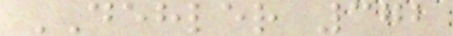DEHLER 372
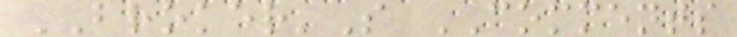BROKER'S COMMENTS
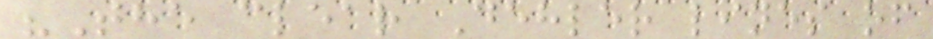"The clear Dehler lines of
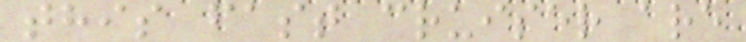this fast cruiser are
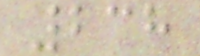238
